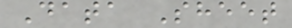Data Sheet
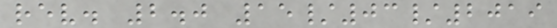rev. 2.0 15/03/2019
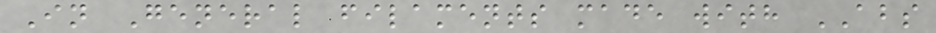In General filaments made with ABS
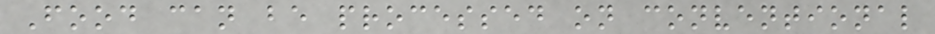Food can be processed on conventional
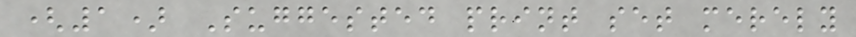(1) Suggested print set merely
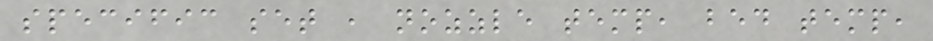specific set , nozzle temp, bed temp,
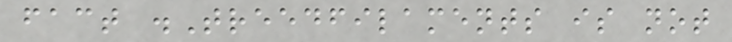fact .Treedfilaments is not
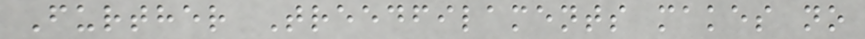Further Treedfilaments makes no
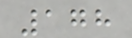178
